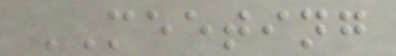MEETING
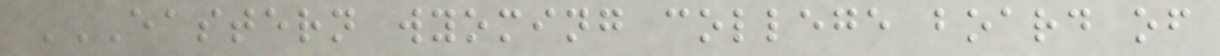EASTERN WYOMING COLLEGE BOARD OF
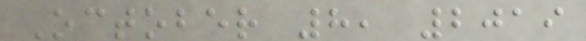October 8, 2019
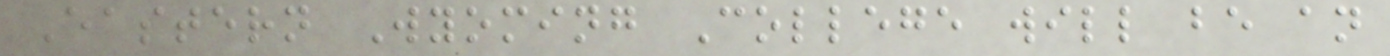Eastern Wyoming College will be an
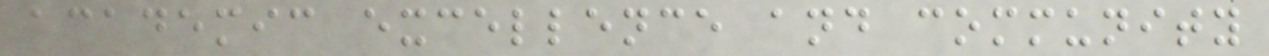academic excellence and community
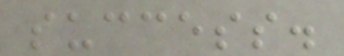success.
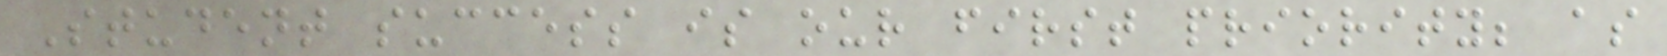Student success is our first priority; as
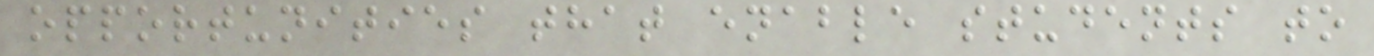opportunities that enable students to
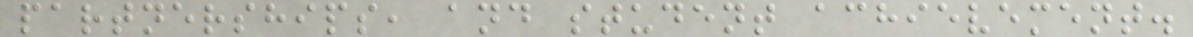partnerships, and student achievement.
